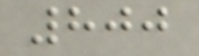800
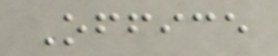Office
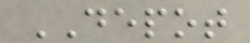DEPOT
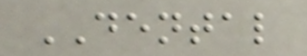DENTAL
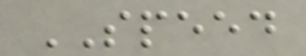SPEED
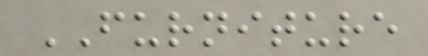FURNITURE
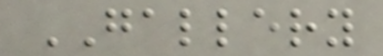GALLERY
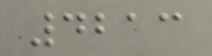4213
